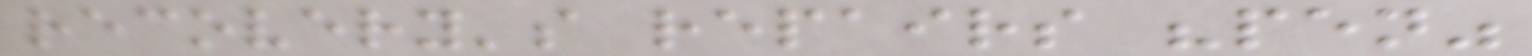recovery's repairs "pen"
